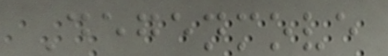Degenmove
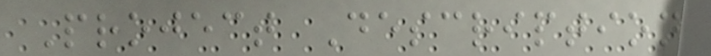Project Description
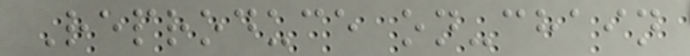Reproduce on-chain
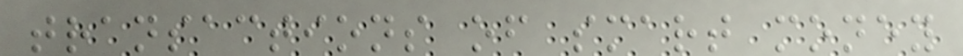transactions of smart money
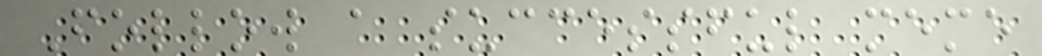Follow a successful meme
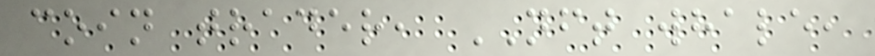coin trader, NFT whale,
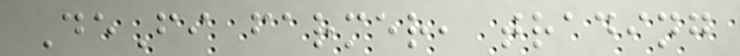DeFi farmer, trading
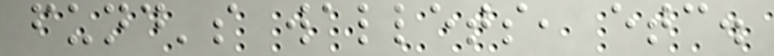fund's wallets, etc.
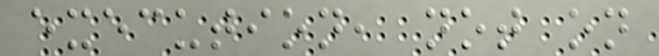execution, not on
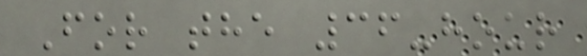For the 36-hour
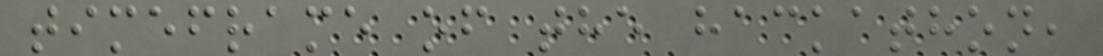timeframe of the hackathon,
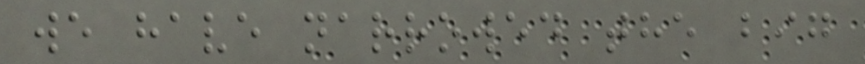we have narrowed the big
